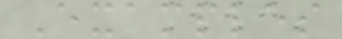Examples
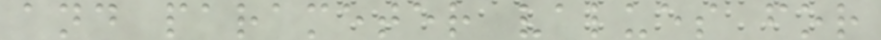and parameter values for
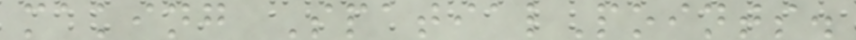making SpatialPoints.
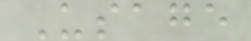Usage
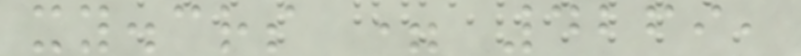xy.crs = 4269,
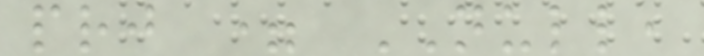prj = NULL,
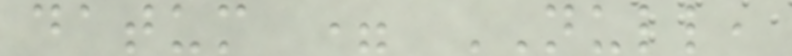datum = NULL,
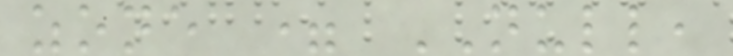zone = NULL,
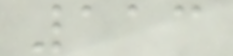113
